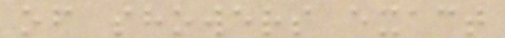of showers exact
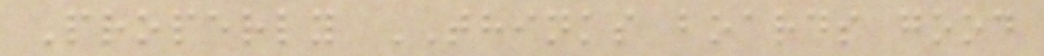Properly THINKS boards good
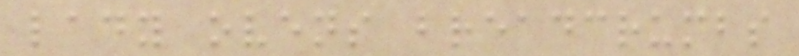lady ovens breadcrumbs
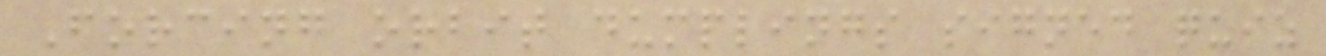Forcing orbit dumplings signed quiz
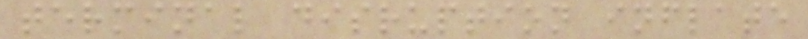terminal disruption inflate
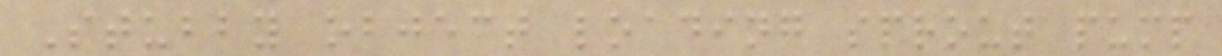Stubby object loading sprout pump
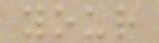your
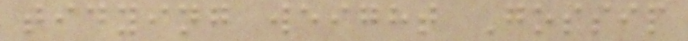tidying weight Gossip
